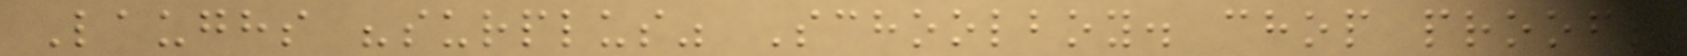Laughs "surplus" Schoolboy. chop proof!
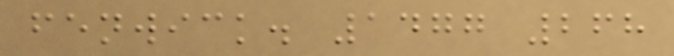fenwick. 1477 268
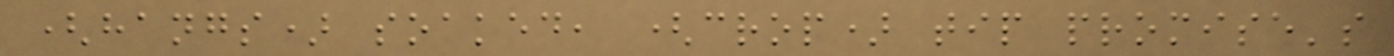(hangs) soaked, (crop) tip promise's
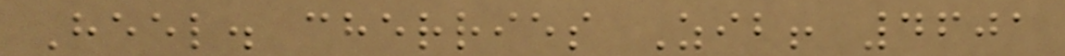Heel. cherries Zib! 4601
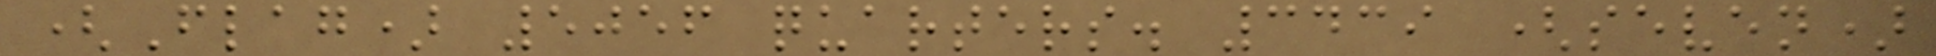(Flag) 5056 quarters. 3439 (seven)
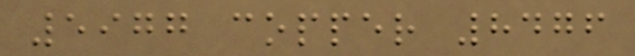5977 copper 8476
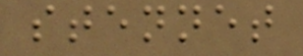stennet
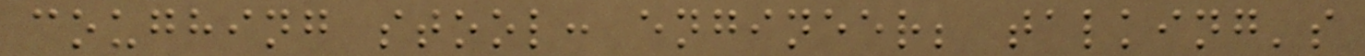coughing stool: engineer; talking's
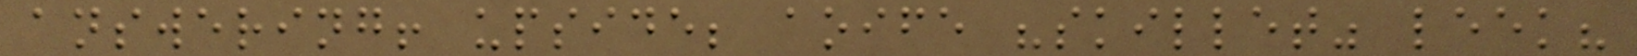answering! upside; aoife "skillet" leek?
